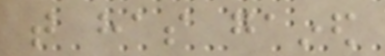that has gained
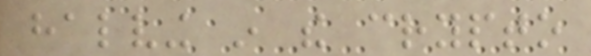halving in the crypto
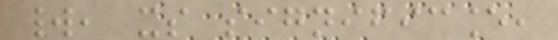world, its significance,
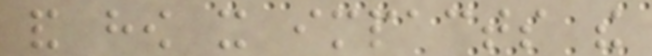and how it impacts the
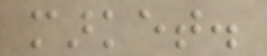market.
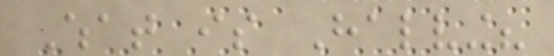What is Halving?
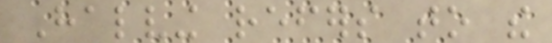Halving refers to the
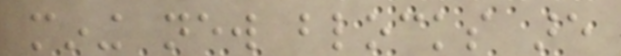mining new blocks are
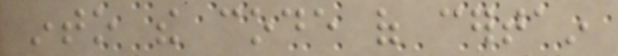into the code of certain
